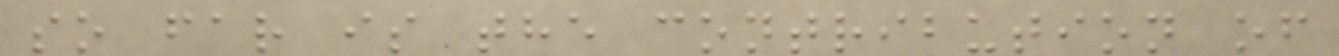so far is the contribution of
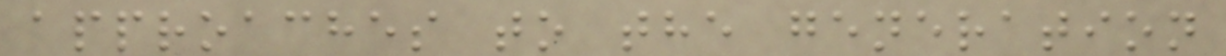approaches to the generation
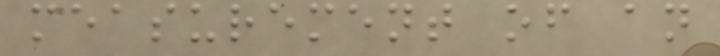measurement of an
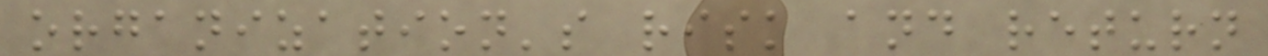organization's risk and return
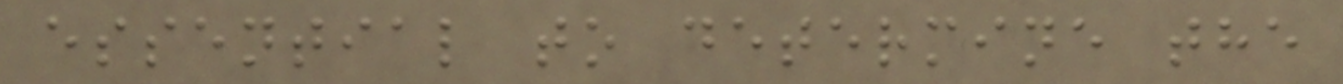essential to determine the
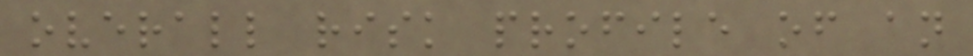overall risk profile of an
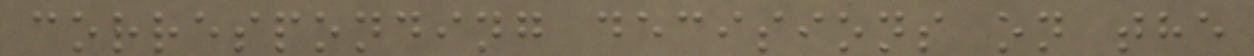corresponding decisions on the
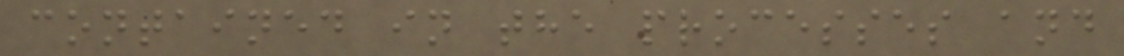contained in the processes and
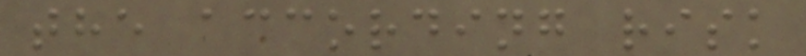the according risk
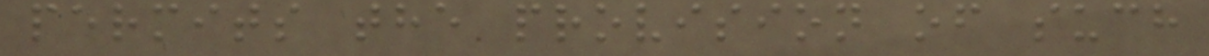permits the provision of such
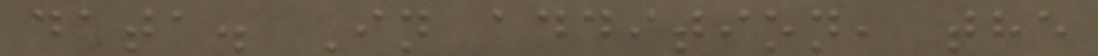data. In addition, the
